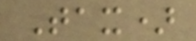Tax)
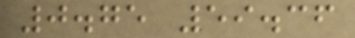0.75 59.36
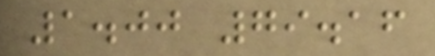1.00 79.16
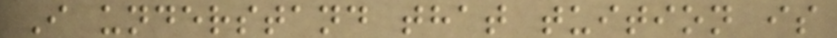I understand that tuition is
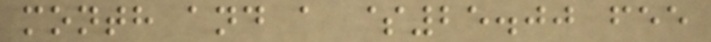month and a $25.00 fee
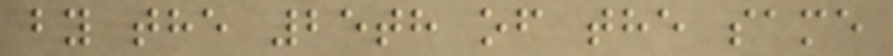by the 25th of the same
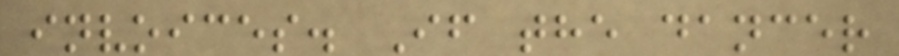invoices. If the dancer
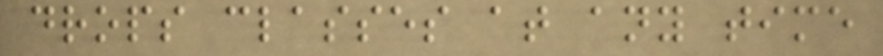drops classes at any time
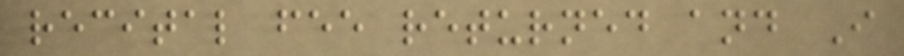recital fee returned and I
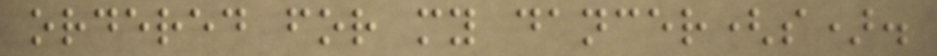ordered for my dancer(s).
